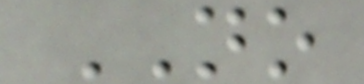NO
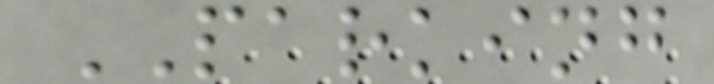PARKING
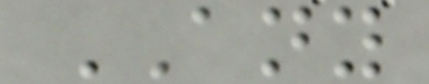ANY
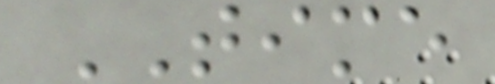TIME
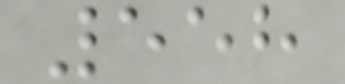558
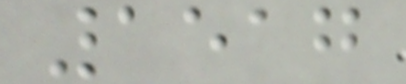1517
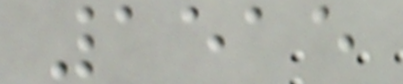1515
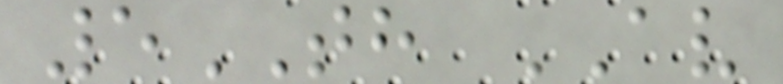5TH AV
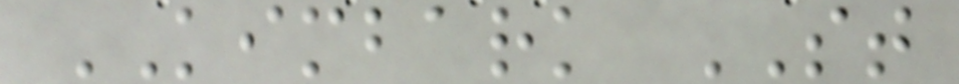KIMBARK ST
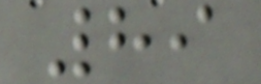89
